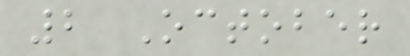2 October
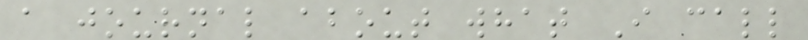a journal about what I call
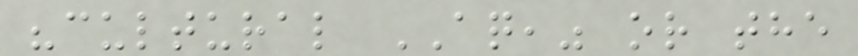"cultural AQ," or the
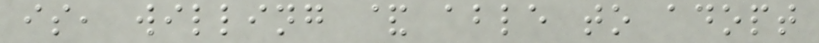is, willing & able to adopt
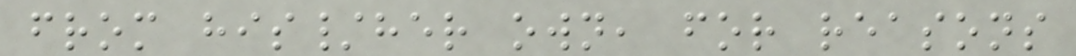from his/her own, for reasons
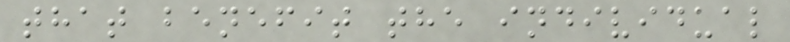that benefit the individual
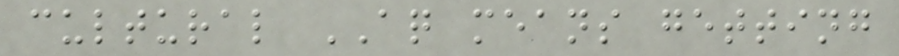cultural AQ means getting
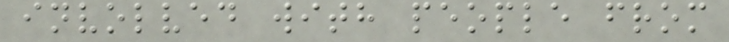involved with people from
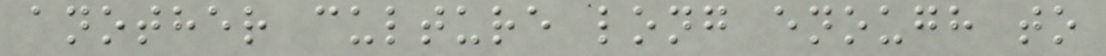another culture long enough to
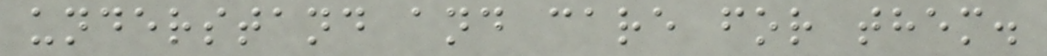understand and care for them.
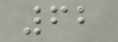62
